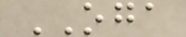OGA
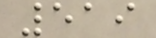519
